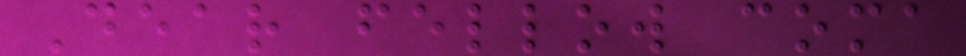Dear fellow coma
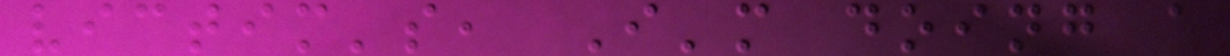victim's, I'm doing a
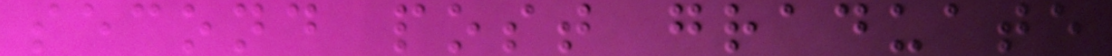second post graduate
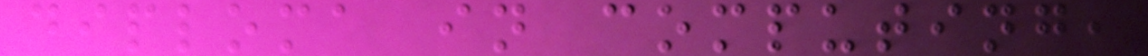diploma in computing,
